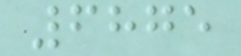6875
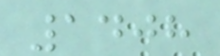1408
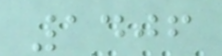1406
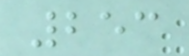253
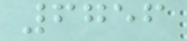6756
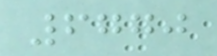6770
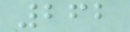262
